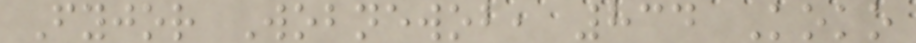Fyjor Wobnewob, 834 Koko
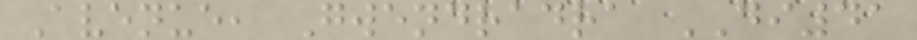Avenue, Gwendradra DI41
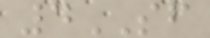4SF
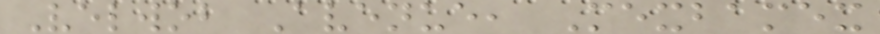Velwob Avenue, Mexbamex
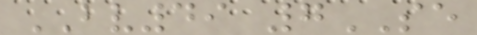BV49 7SE
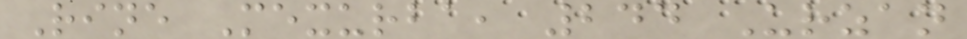Rine Mexurba, 244 Urzan
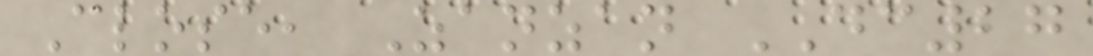Close, Zanzan DC27
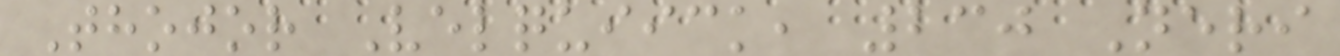Thojor Velquiick, 230 Neri
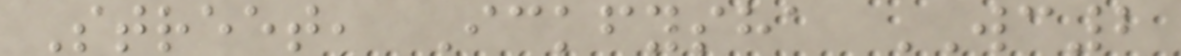Street, Ickfysha WC2
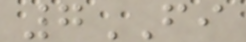7FI
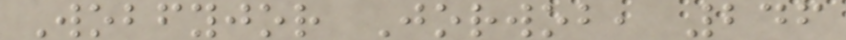Wobfyjor Jorwob, 246
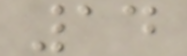14
